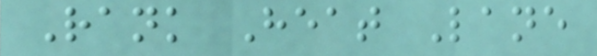Rank Heat Lane
